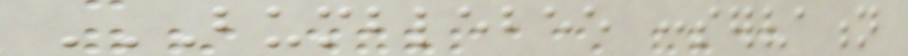BUMBLEBEE CONSERVATION
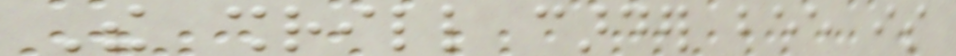The shrill carder bee is
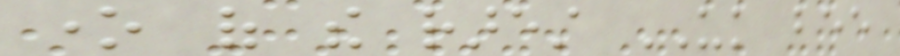one of the rarest UK bee
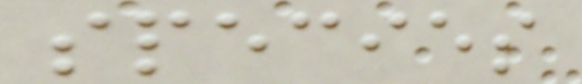species
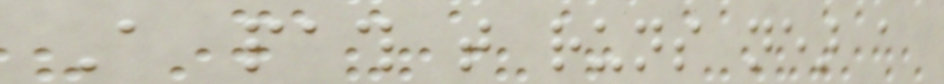A path that runs near a
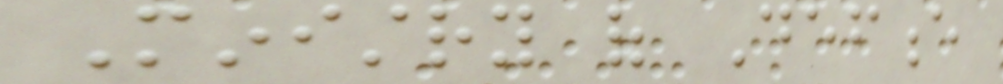Ministry of Defence
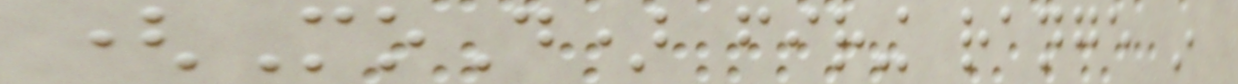(MoD) firing range in
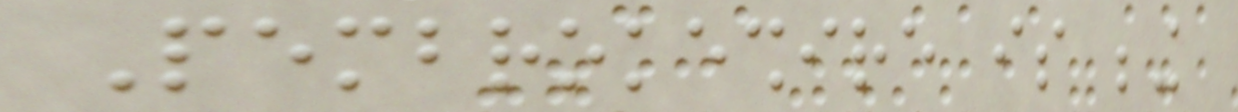Pembrokeshire is being
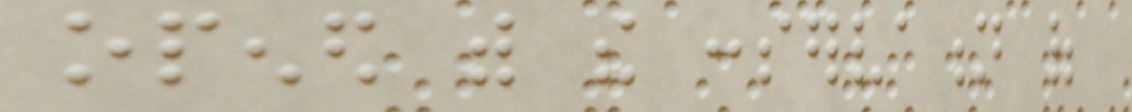opened with the conservation of
